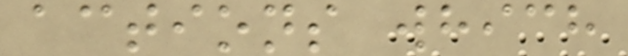actions which
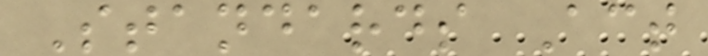Standards Act
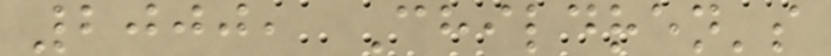2000, Children's
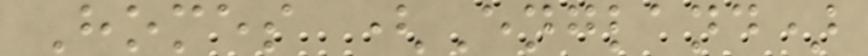Homes (England)
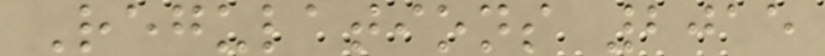Regulations 2015
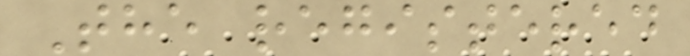The registered
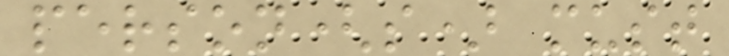person(s) must
